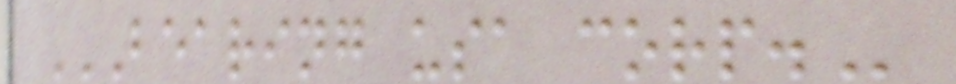BEARING USA CORP.
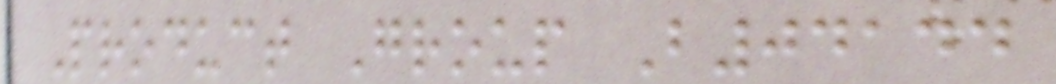Product Group B04144
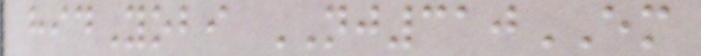hidYobi NJ310EM
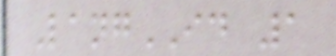LangID 1
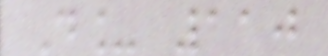D_ 110
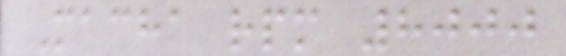Macha rpm 8000
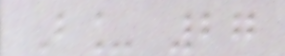B_ 27
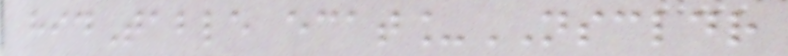hidTable ecat_NSCLDR
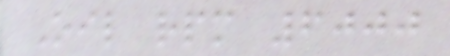Oil rpm 6000
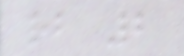rb 2
